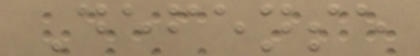Defense
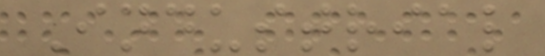Industrial
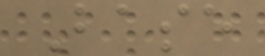Base
